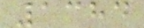1384
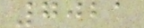7021
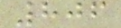806
